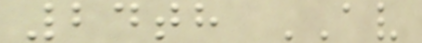24th AV
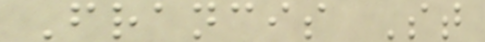Francis St
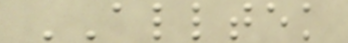ALLTEK
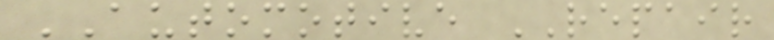AUTOMOTIVE REPAIR
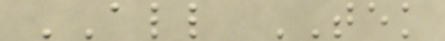ALL TEK
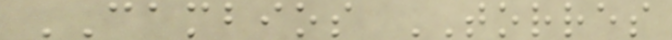CAMBIOS TORRES
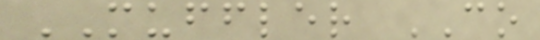MUFFLER CO
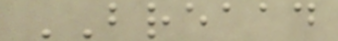BREAAD
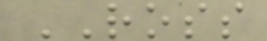ROSS
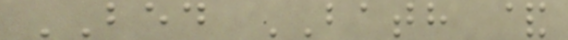BED BATH &
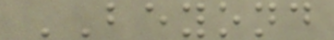BEYOND
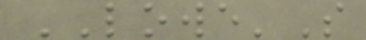LOWE'S
